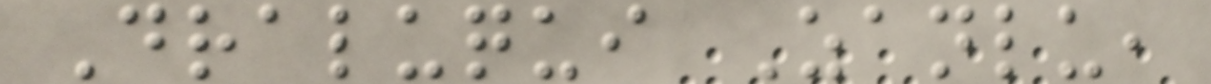Draluqui Zanlu,
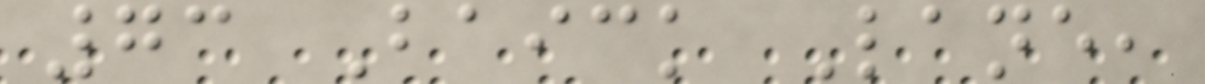73 Baick Lane,
